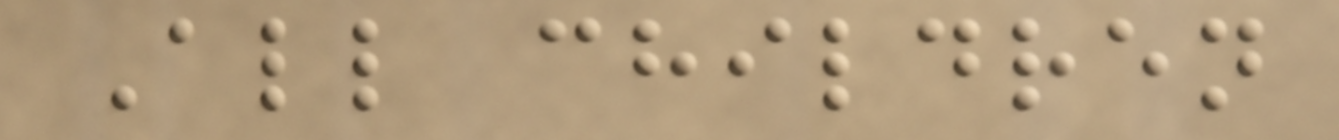All children
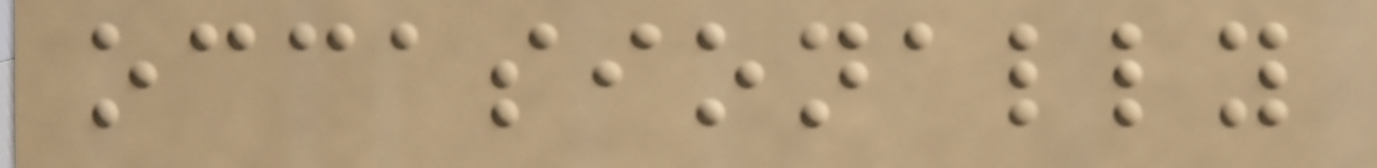occasionally
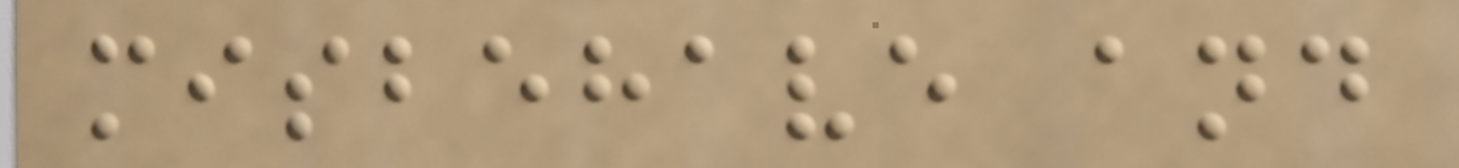misbehave and
